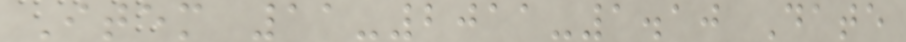Item 11-2011-1.10 Date
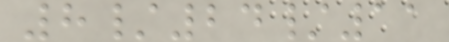8/24/11
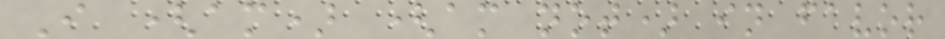I (am) (am not) in favor
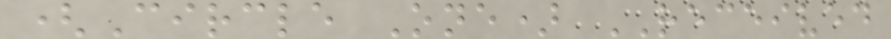(Circle One) RECEIVED
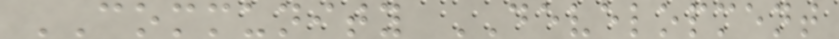COMMUNITY DEVELOPMENT
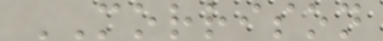MORRISON
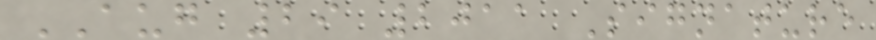AUG 29 2011 Signature
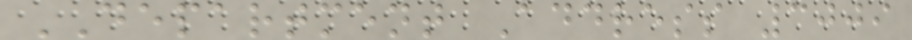DEPARTMENT Address 3009
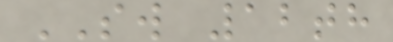SW 12th
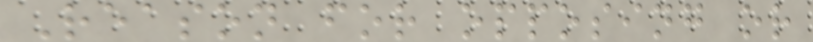Reason for opposing or
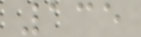135
